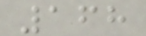168
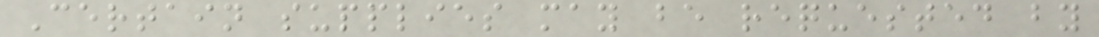Certain supplies may be requested by
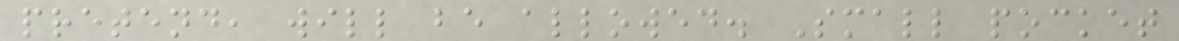pretend, will be allowed. Small pocket
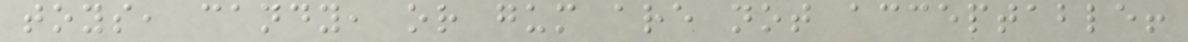toys, candy, or gum are not acceptable!
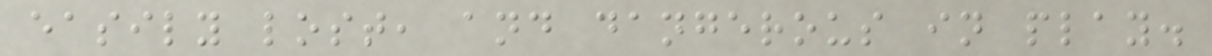easily lost, and dangerous in play.
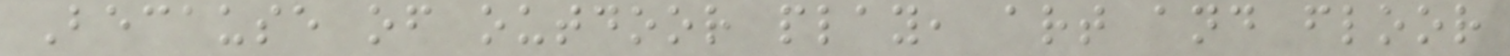Because of outdoor play, art and floor
